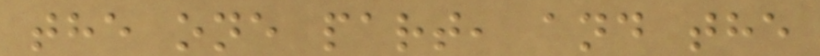the one part, and the
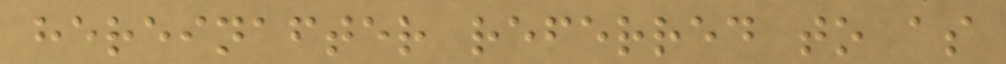hereinafter referred to as
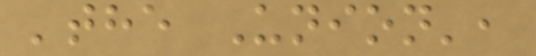'the Union',
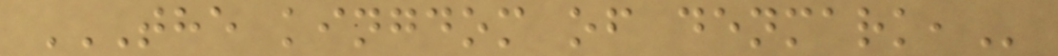THE KINGDOM OF DENMARK,
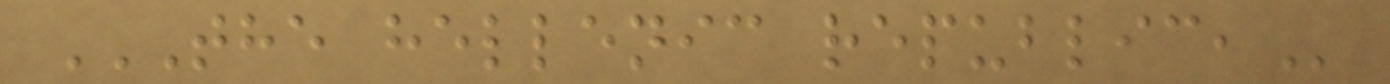THE HELLENIC REPUBLIC,
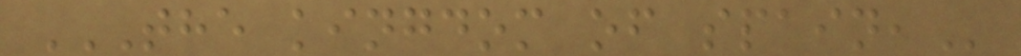THE KINGDOM OF SPAIN,
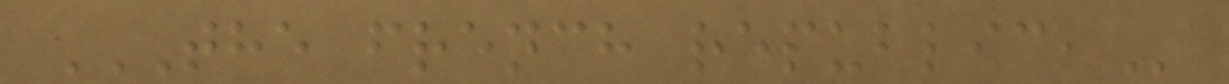THE FRENCH REPUBLIC,
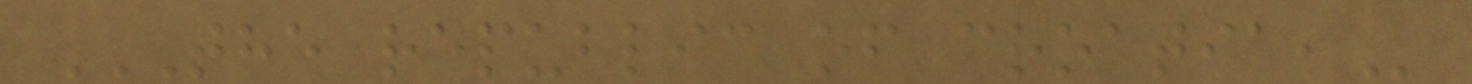THE REPUBLIC OF CROATIA,
